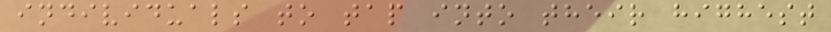individuals to tap into their highest
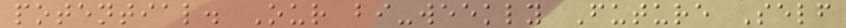potential. Our bi-weekly Future Self
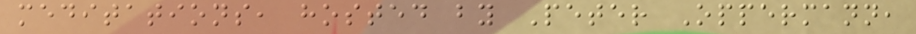meditations, hosted by Peter Oppermann,
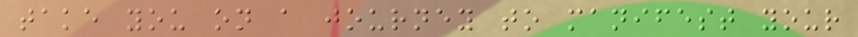take you on a journey to manifest your
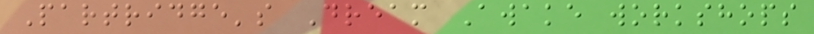Partridge's Dream Awake workshops
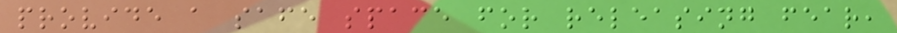provide a safe space for releasing fear,
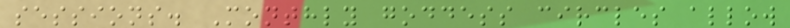sessions. Monthly goddess circles allow
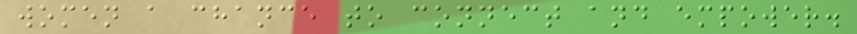women a chance to connect and empower.
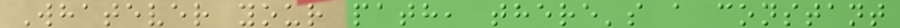Whatever your path, there's a constant
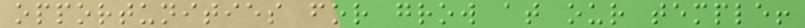opportunities for grow at our temple!
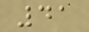41
